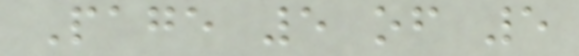Page 5 of 5
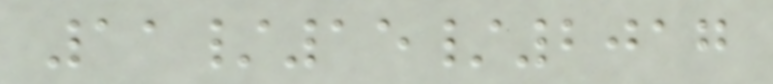11/15/2017
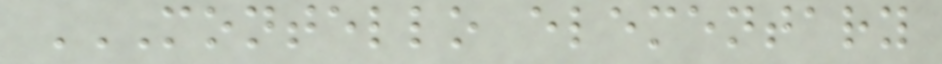MONTELLO ELEMENTARY
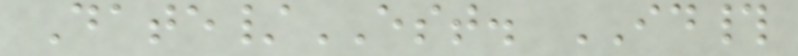Date/EST. ID#
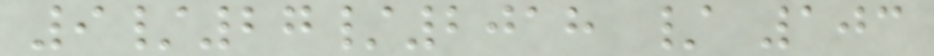9/27/2018 / 103
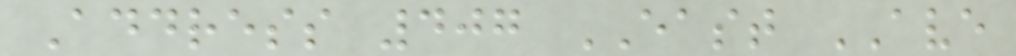Address 407 EAST AVE
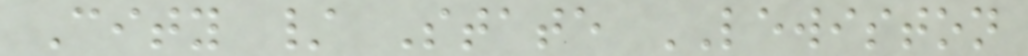City / State LEWISTON
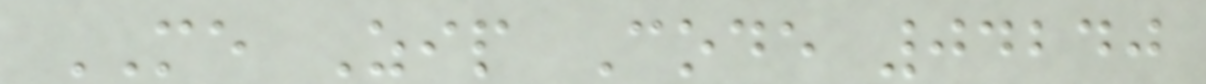ME Zip Code 04240
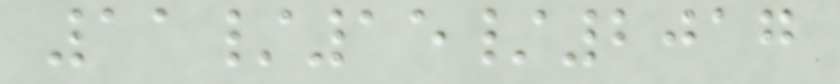11/15/2017
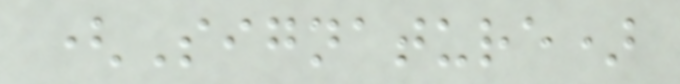(Signature)
